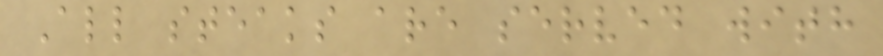All steaks are served with
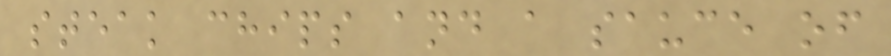steak chips and a sauce of
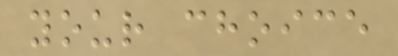your choice
